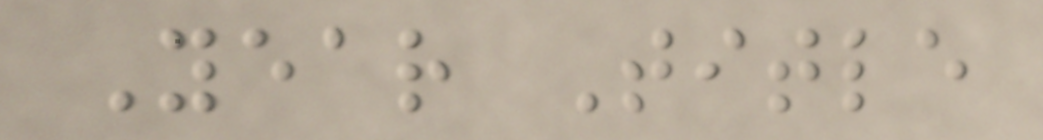Year Title
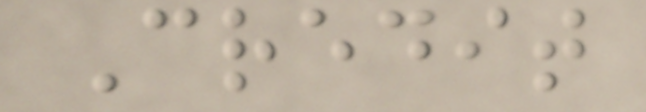Credit
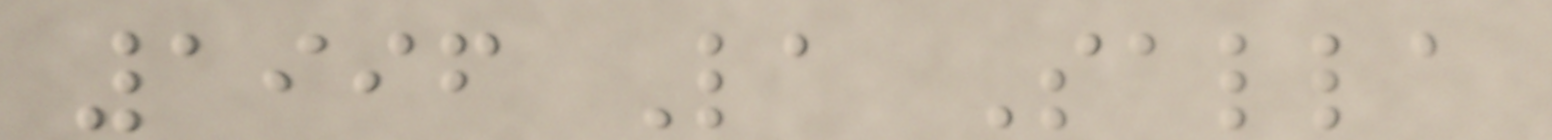1996 La Salla
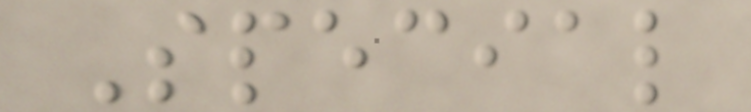Special
